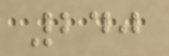240
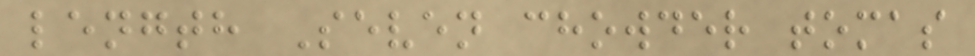length Seven chowder tomas
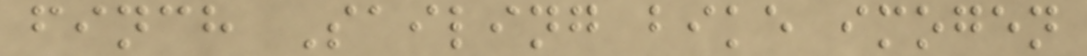finch Sailing bike imogen
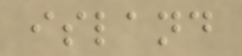island
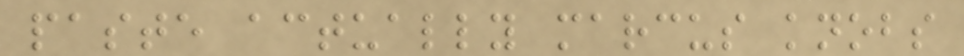paste actually marcus knobs
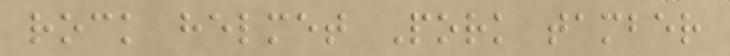rock helmet Pork tamber
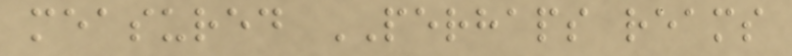measured PERHAPS reams
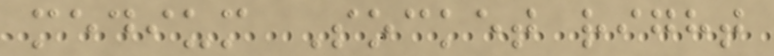medium Socket right
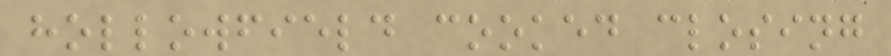hollowfield cooked closing
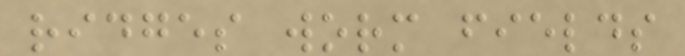ridges worm fields
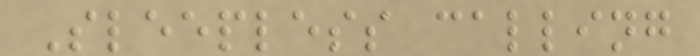Sleepless calling
